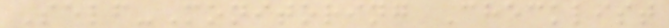Self-Monitoring Checklist
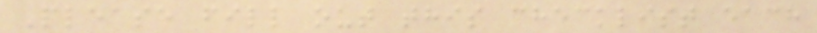Please fill out this checklist each
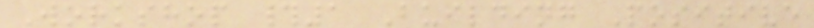Workshop #1 Building Positive
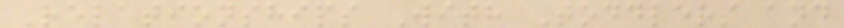Relationships With Toddlers and
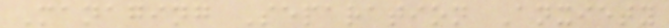Managing Separation Anxiety
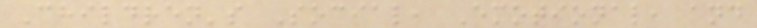Children's Social, Emotional, and
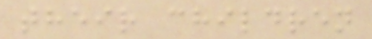their children
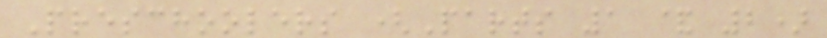Preschoolers (Parts 1 & 2)
